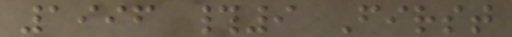1996 #9 First
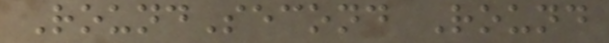RoundSecond Round
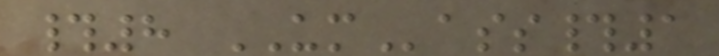#8 UMass#1
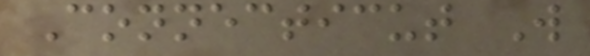Connecticut W
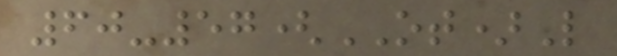60-57(OT)L
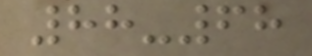88-68
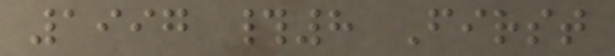1997 #8 First
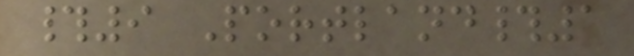#9 Portland#1
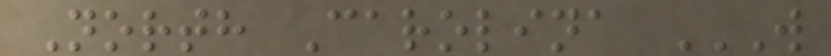North Carolina W
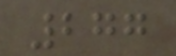277
